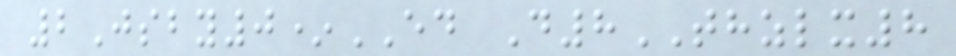2Jsby0*ED D8THZLX8
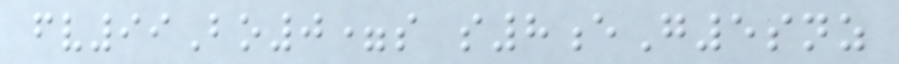fv99Bo0=s s8eG5snz
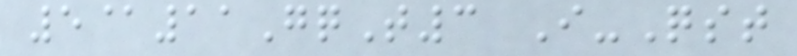5@11GqT3 I-Qst
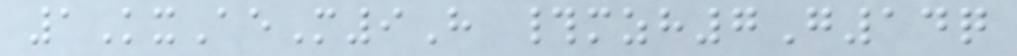1KxAeM9H #mzh7G14q
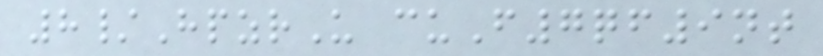8/HpzrU cuF7qf9nt
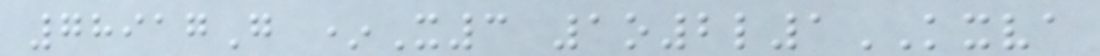78917G *X3 1o2l1KXVA
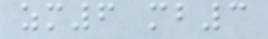zm6 mb3
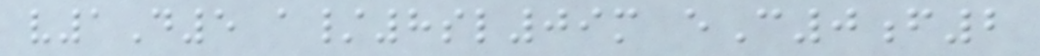v1D5 a/8sl09m eC0f2
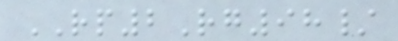RP2Rg98/
